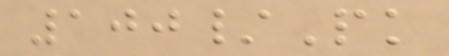100/Pk
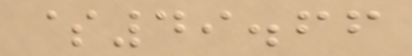$49.66
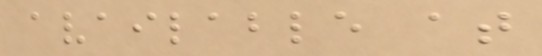available at
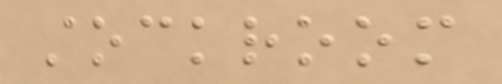stockroom
